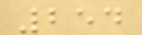254
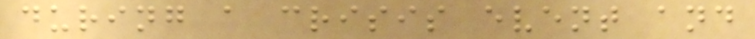during a crisis event and
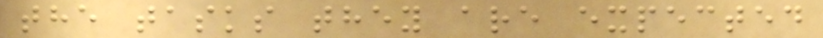the tasks they are expected
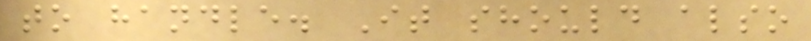to handle. It should also
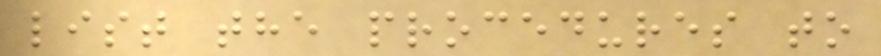list the procedures to
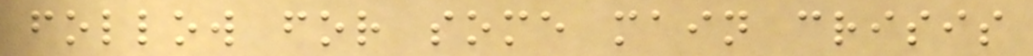follow for some main crisis
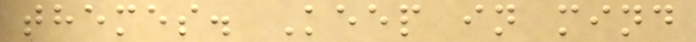themes. Keep in mind
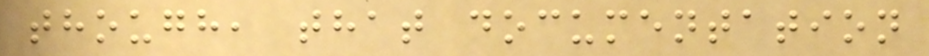though, that documentation
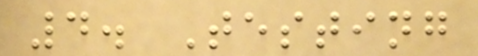4. Testing
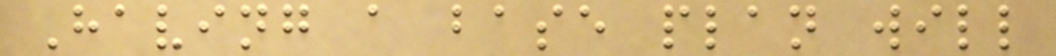Having a base plan will
